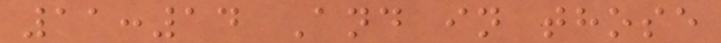11:14 And in those
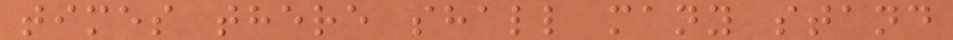times there shall many stand
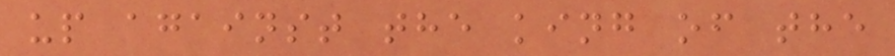up against the king of the
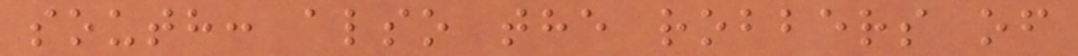south: also the robbers of
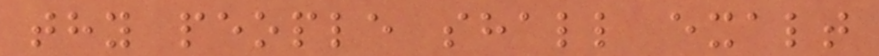thy people shall exalt
